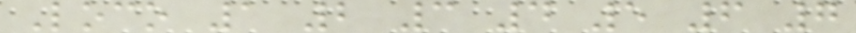Loco 1 2 3 4 5 6 7
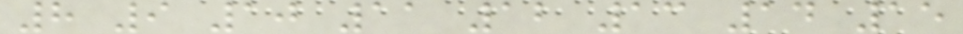8 9 10 11 12 13 14 15
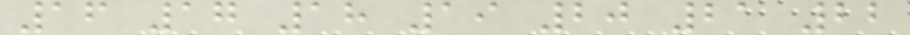16 17 18 19 20 21 22
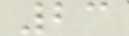23
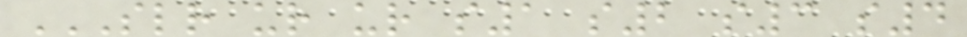SLR UR UR S1 S2 S3 S4
